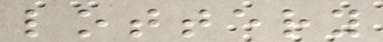lottery
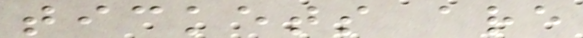tickets are
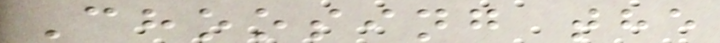Choosing the
